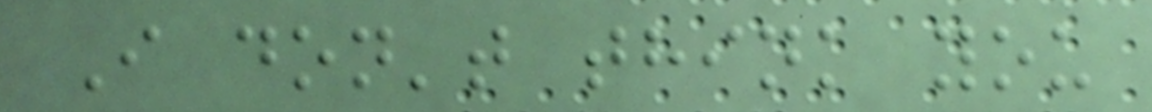I don't think you
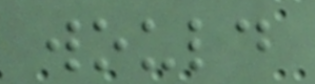would
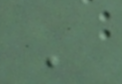'
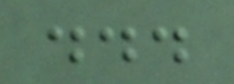...
